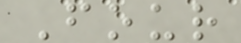Four
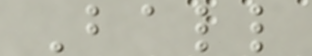Ball
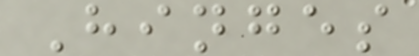Hinges
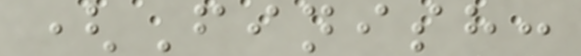(Finish:
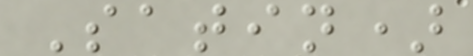Satin)
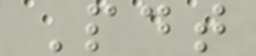Pdt
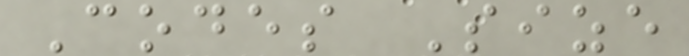Codes Size
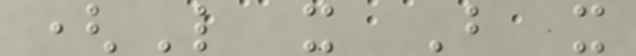(L x B x
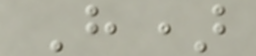H)
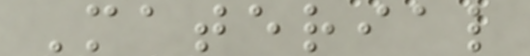Material
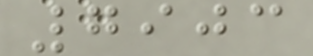7903
